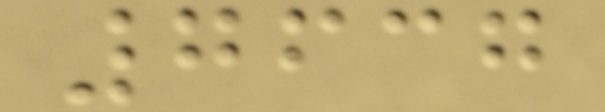7637
